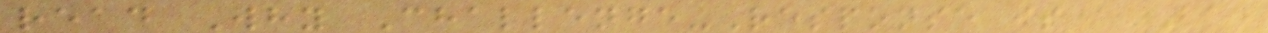read Why Challenge-Response is a Bad
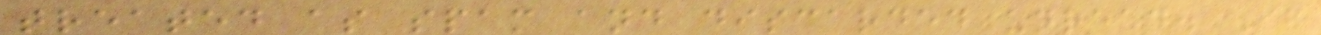treated as spam and discarded unread. If
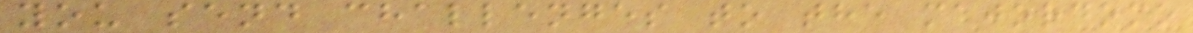you send challenges to the majordomo
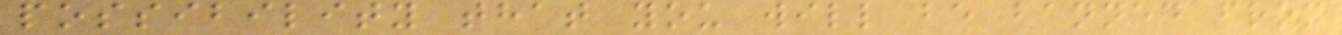possibility that you will be banned from
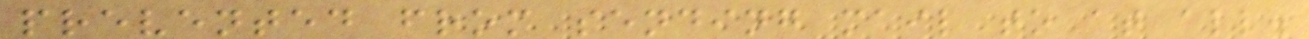prevented from sending mail to at all.
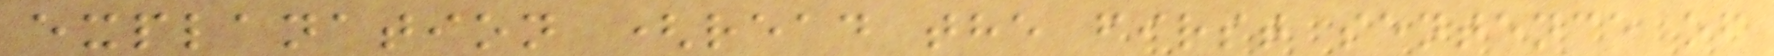explanation (read the first sentence of
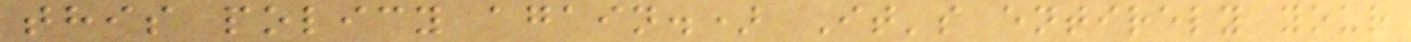this policy again.) It's entirely your
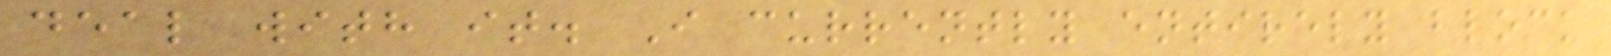deal with it. I currently entirely block
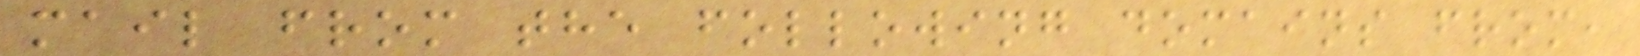mail from the following domains from,
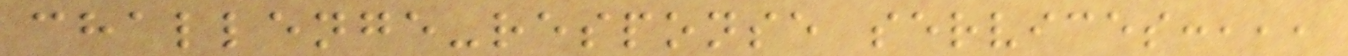challenge-response services:,,,
